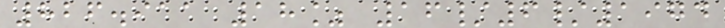826.911 18% 16/6/1974
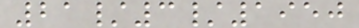21/3/1950
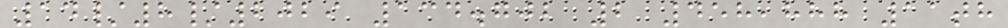14/8/2029 134.702 2 458,888 11th
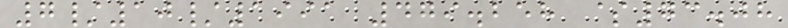7/10/1991 479.258 $73.08
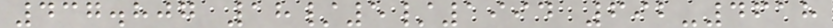437.807 18/5/1994 692-4618
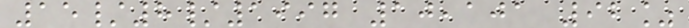15/8/1997 10,101 92%
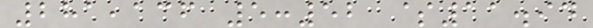281,136 5:52 $11.94
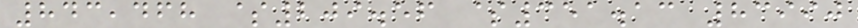843,468 $209.56 $351.13 83990
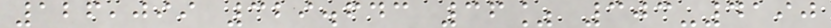126,099 329.643 36% 303-4190
